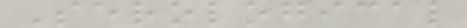Serological
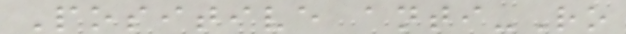Positive anti-Ro
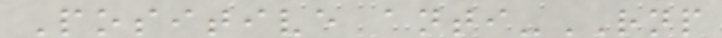Positive anti-RNP
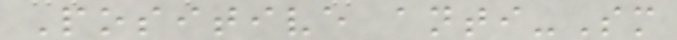Positive anti-Sm
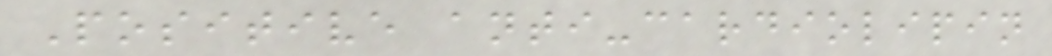Positive anti-cardiolipin
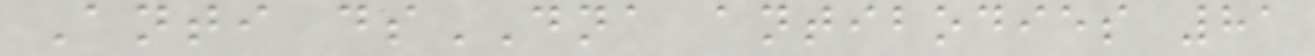Anti dsDNA antibodies 81
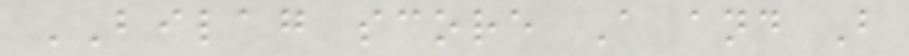BILAG score A and B
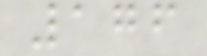176
